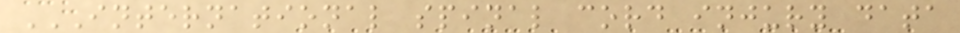INTERNATIONAL SPINAL CORD INJURY DATA
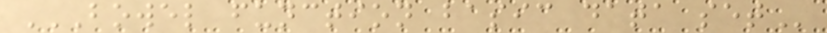BOWEL FUNCTION BASIC DATA SET
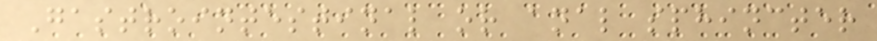Gastrointestinal or anal sphincter
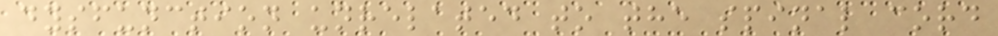dysfunction unrelated to the spinal cord
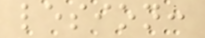lesion:
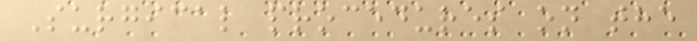Surgical procedures on the
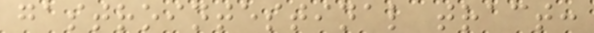gastrointestinal tract:
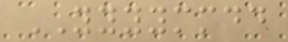YYYYMMDD
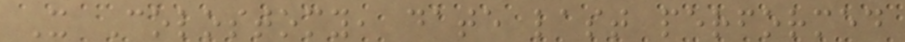X Colostomy, date last performed
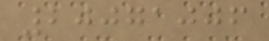20071006
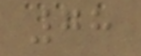78
